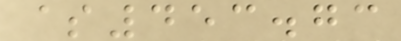$453.73
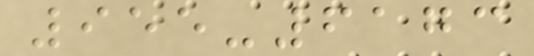955-6173
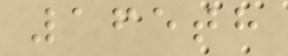165th
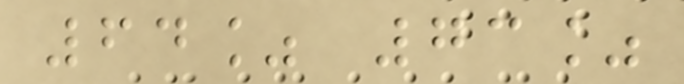64% 73%
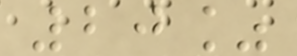20%
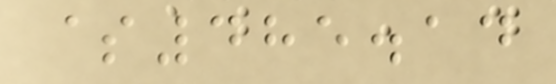$485.14
